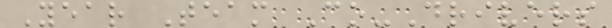Year Team Co-Drivers
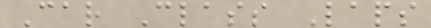Car Class Laps
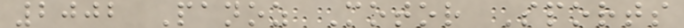2002 Panoz Motor Sports
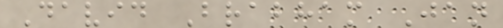David Brabham Jan
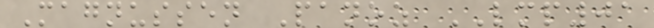Magnussen Panoz LMP01
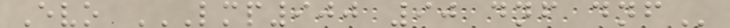Evo LMP900 90 DNF DNF
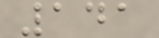141
